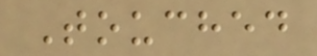Touched
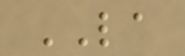LA
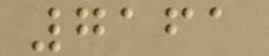7161
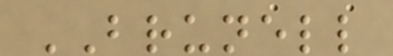BRUNELL
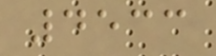4533
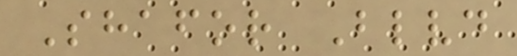Shafor Blvd
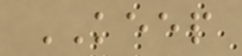KEEP
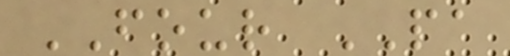FOUR PA
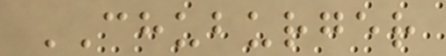CHUBURGER
